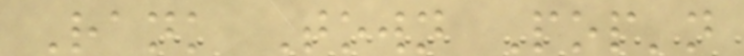Rank Town Pop'n
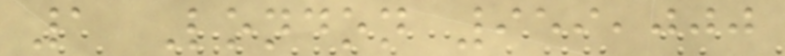1 London 959,000
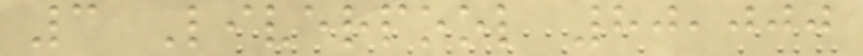3 Liverpool 80,000
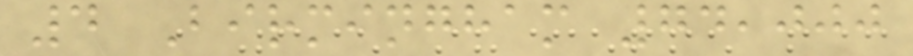4 Birmingham 74,000
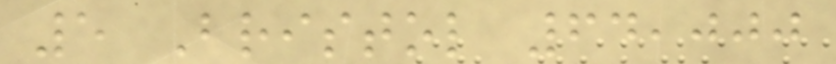5 Bristol 64,000
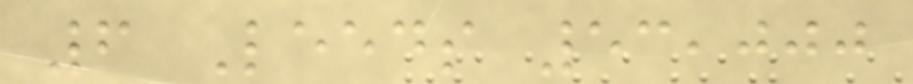6 Leeds 53,000
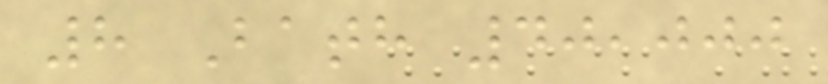8 Bath 40,000
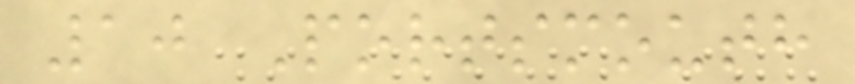10 Portsmouth
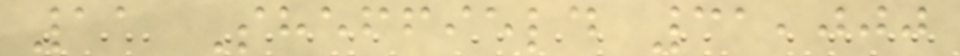11 Sheffield 31,000
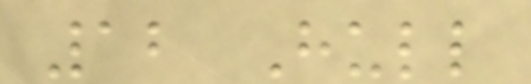12 Hull
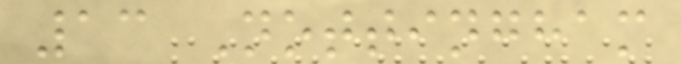13 Nottingham
